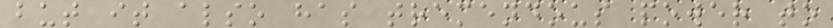but it also has tremendous power to
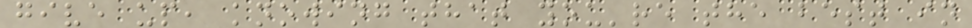give up, knowing that you're the best in
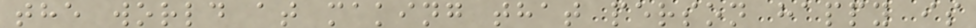the world at making that person happy is
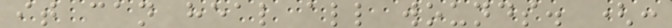it can heal all wounds. (:
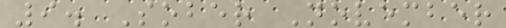9. Sober November
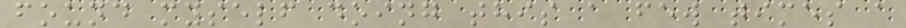found myself doing this a few times a
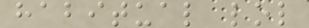habitual lol
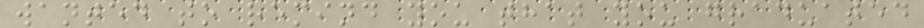wanted to remind you that you graduated
